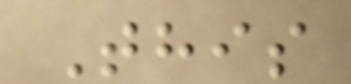This
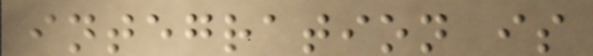integration is
